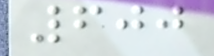600
